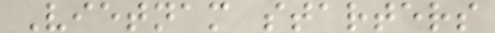Vietnam starters
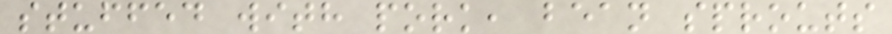stuffed with pork, bean sprouts
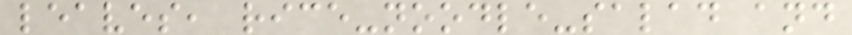leaves, rice-noodle-salad and
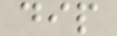dip
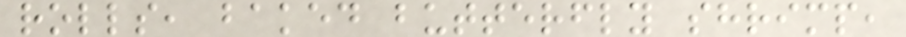rolls, baked butterfly shrimp,
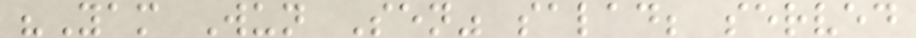"Yam Wun Sen" salad; served
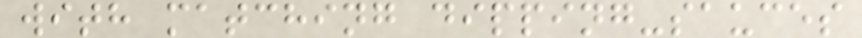with matching dipping-sauces
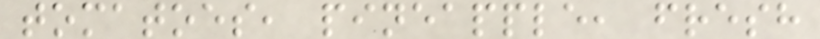tomatoes, pineapple, fresh
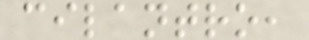cilantro,
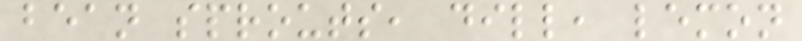bean sprouts, dill, lemon
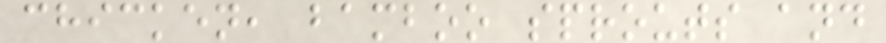chicken, bamboo sprouts and
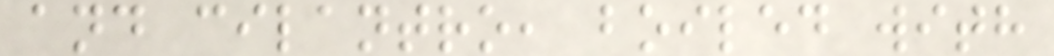and cilantro, boiled with
